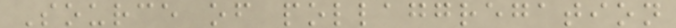Source of pollaggregation
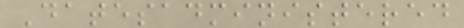Datesadministered
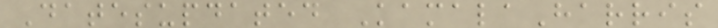Datesupdated KamalaHarris
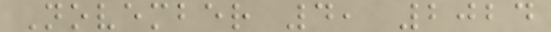November 4, 2024
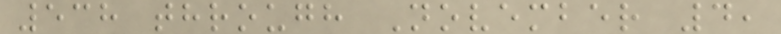538 through November 4,
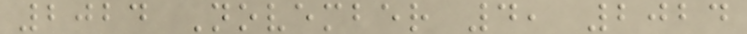2024 November 4, 2024
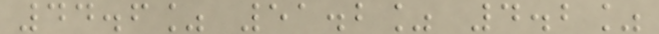44.6% 51.2% 4.2%
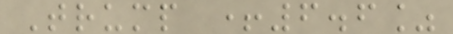Trump +6.6%
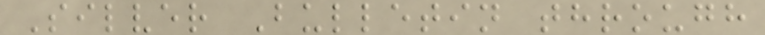Silver Bulletin through
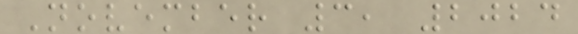November 3, 2024
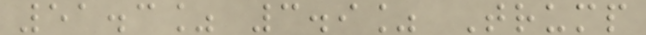51.3% 3.9% Trump
